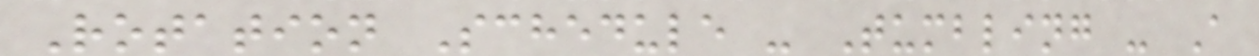Rotation Schedule - Tumbling - A
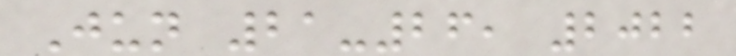Jun 21-26, 2022
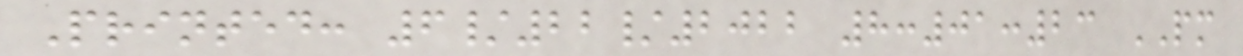Printed: 6/22/2022 8:01:23 PM
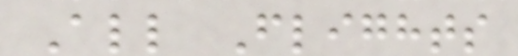All Flights
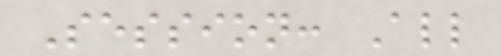Session: All
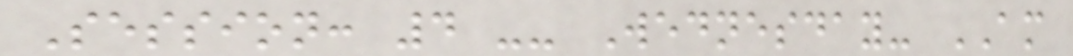Session: 4 -- Wednesday- AM
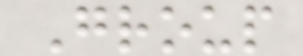Group
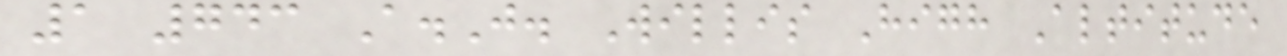1 743 A.J. Willis High Altitude
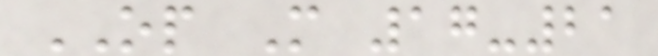OP M 17-21
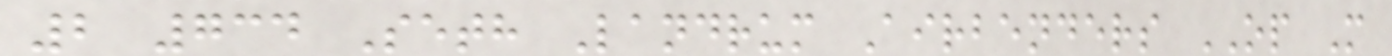2 734 Seth Landrum Airbenders OP M
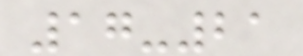17-21
